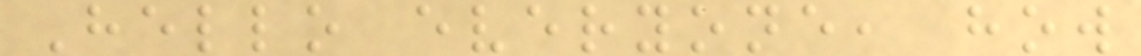Hello everyone, how
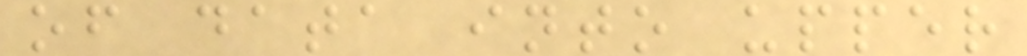of data into upper
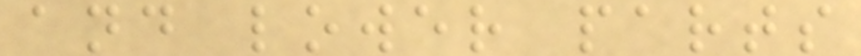and lower parts
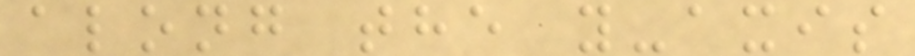along the y-axis
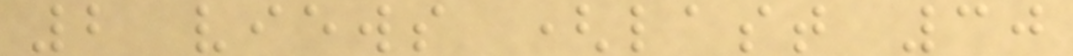2 views (last 30
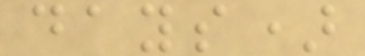days)
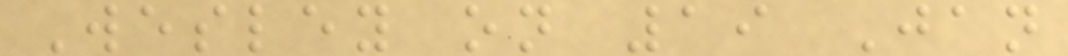Wesley on 19 Jan
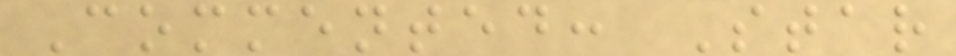Commented: Star
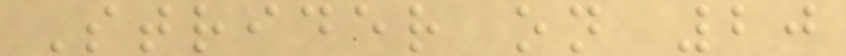Strider on 20
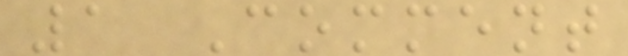1 Comment
